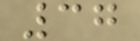37
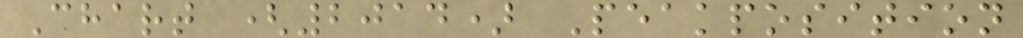Chart (2014) Peakposition
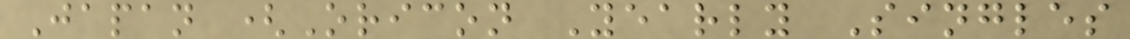Japan (Oricon Yearly Singles
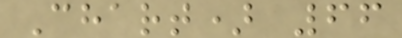Chart) 66
